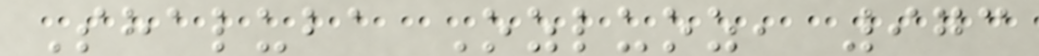Shaluba Ozluoz, 973
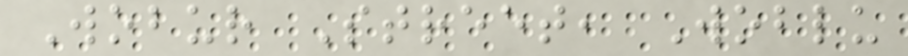Wobur Street, Woblu
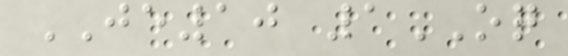JE10 1OQ
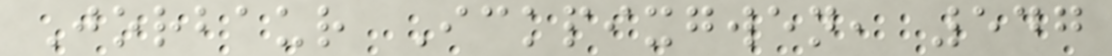Jorbaur Ickpixgwen, 547
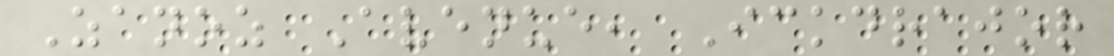Zanoz Avenue, Ickdrajor
